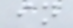in
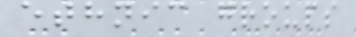ethnic groups
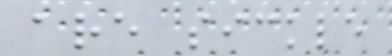are sickle
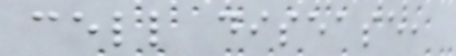cell disease,
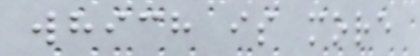which is more
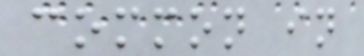common in
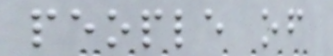people of
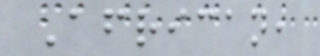African,
